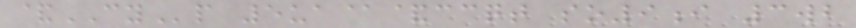&CYp 5ua@&ccqt so9i 3wb
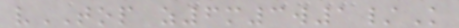vTOP z6m3w1/K
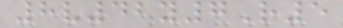8v42y7R5
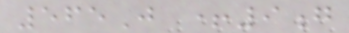565J +9g
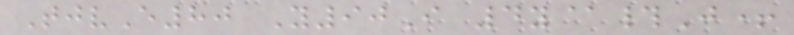TjvE80 Y90I 4y@#J+
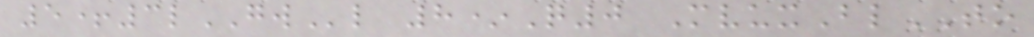5+3lGWl 8*Q0 MvuxBlTO
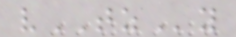vTZy
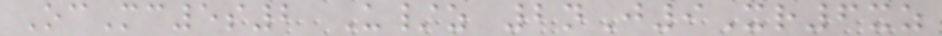OcMc5s2 U/z 2nJ9Xr6xz
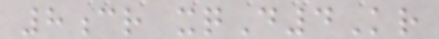8cr xqD4Kr
